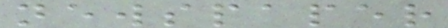newspaper
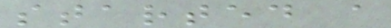started a
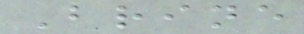Brine
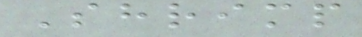Shrimp
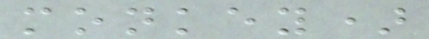monkey)
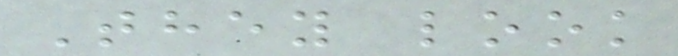They look
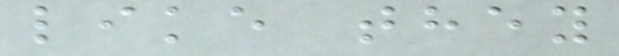like they
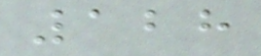128
